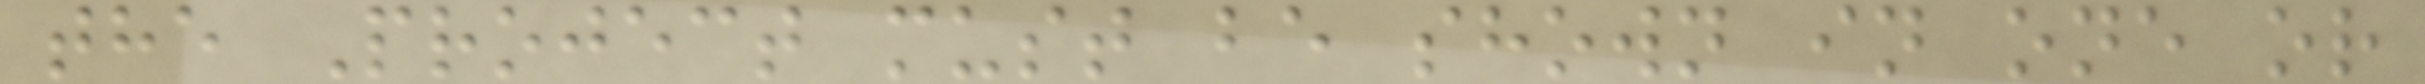the Project must be shown in one or
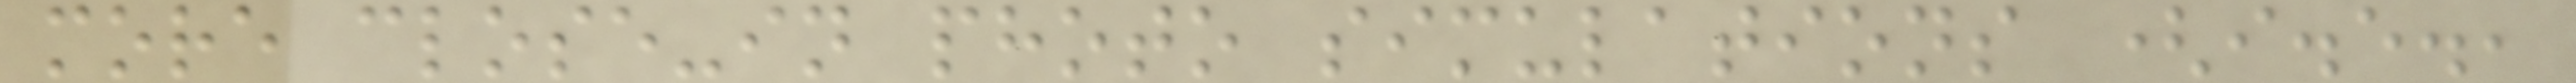more close-in photo simulations (i.e.,
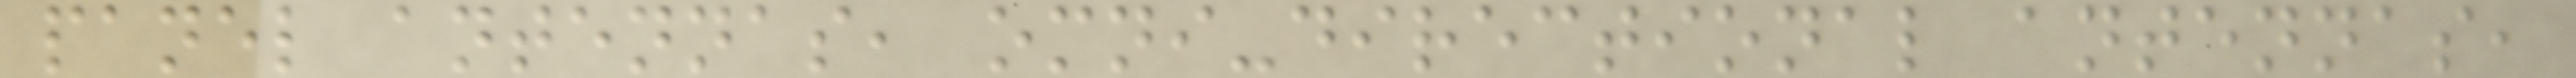panel antennas, omni-directional antennas,
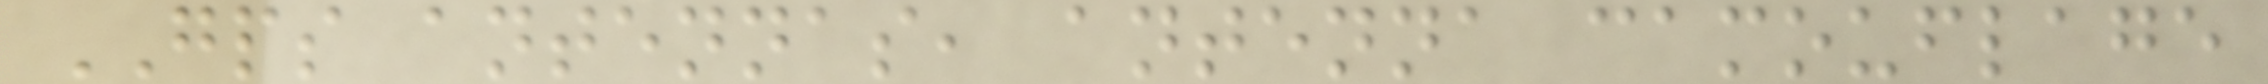GPS antennas, antenna camouflage
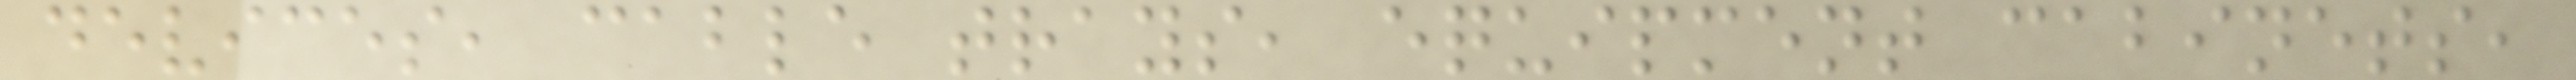devices, cable trays, equipment cabinets,
